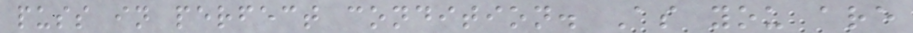puss in perfect condition. As you are
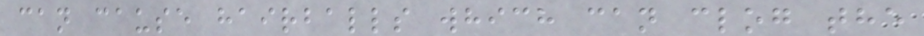can cause hairballs which can clog the
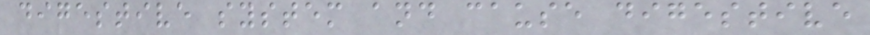digestive system and cause digestive
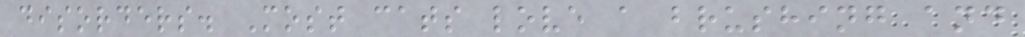disorders. Most cats love a brushing and
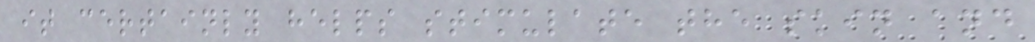it certainly helps stimulate the skin and
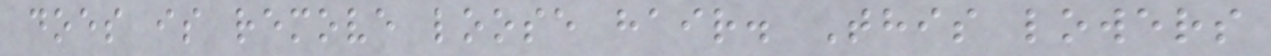does is remove loose hair. This lowers
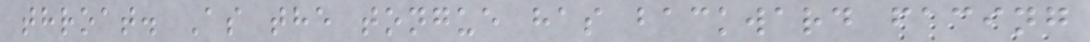throat. As the tongue has backward facing
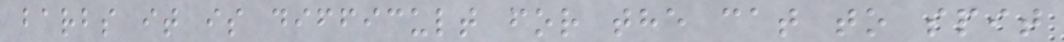barbs it is difficult for the cat to spit
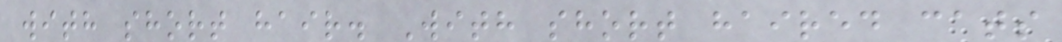with short hair. With short haired cats
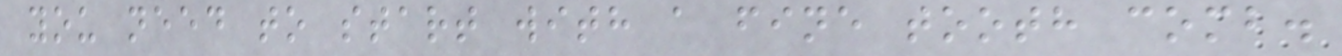you need to start with a fine tooth comb.
